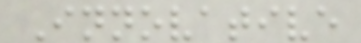Innovative
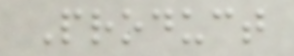Product
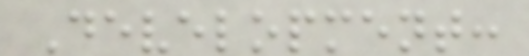Development:
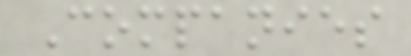Companies
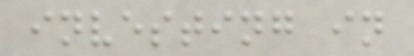investing in
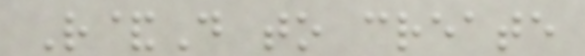R&D to create
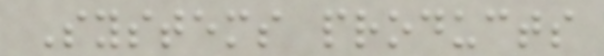Systems products
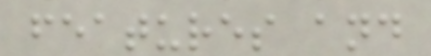features and
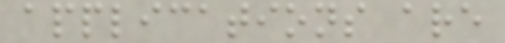applications are
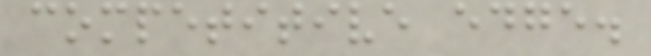competitive edge.
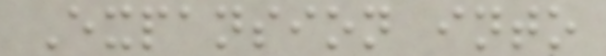Expansion into
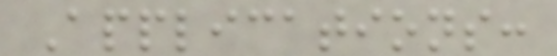Applications:
